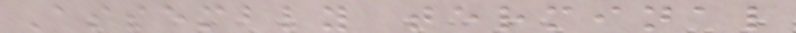Assembly terminal
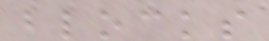blocks
